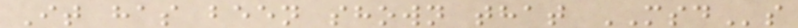It has been shown that MSDs
